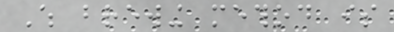Which brewing method is
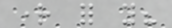right for you?
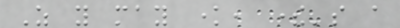As you may know, there's a
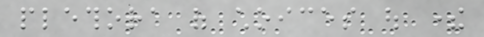plethora of choices out there
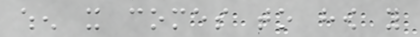when it comes to how you
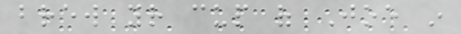brew your cup of Joe in
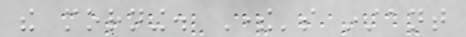the morning. There's instant
